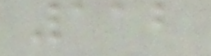112
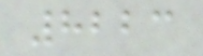8223
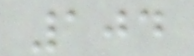104
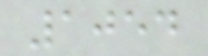1054
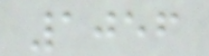1056
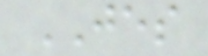JES
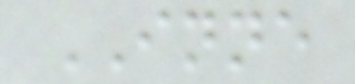INNE
